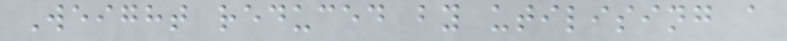Weight reduced by utilising a
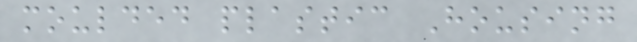moulded plastic Housing
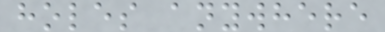holes anywhere
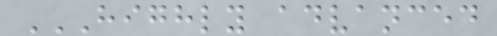HIGHLY ADVANCED
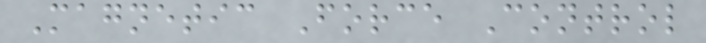Magnetic Force Control
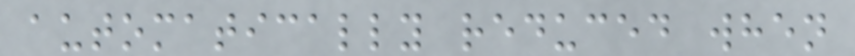automatically reduced when
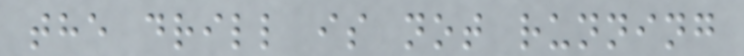the drill is not running
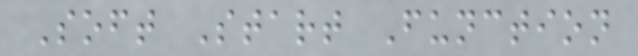Soft Start Function
